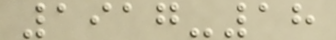1917-18
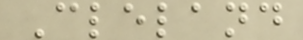Cleland
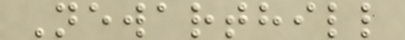Newarthill
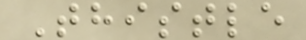Thistle
